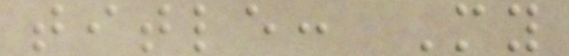title: My
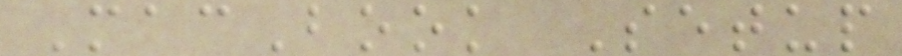MacBook Setup
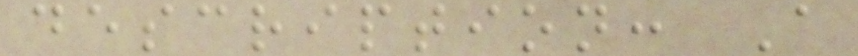description: A
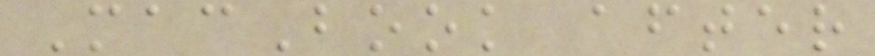MacBook after
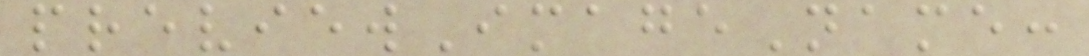previewImageName:
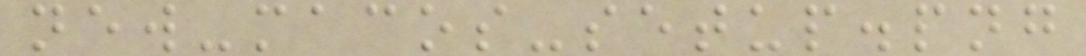new-macos-setup.png
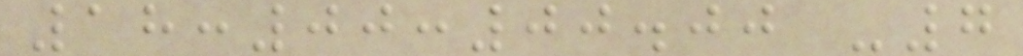18:00:00.00 -7
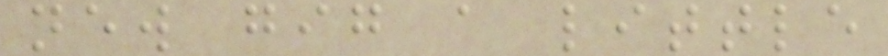new gig a little
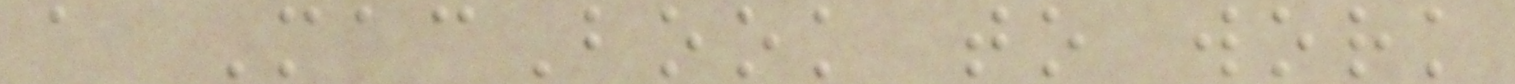a MacBook to work
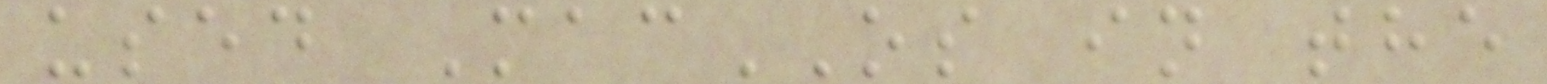used MacOS in the
